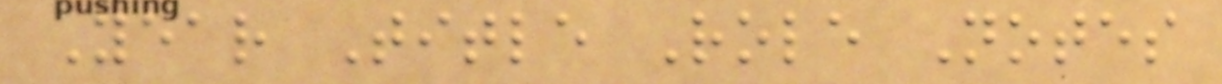Year Title Role Notes
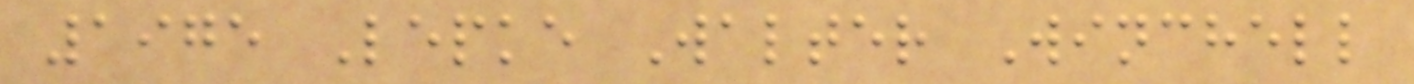1975 Lepke Walter Winchell
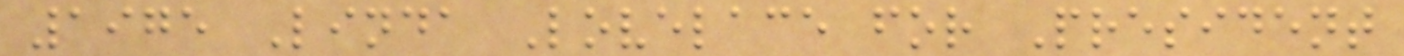1975 Linda Lovelace for President
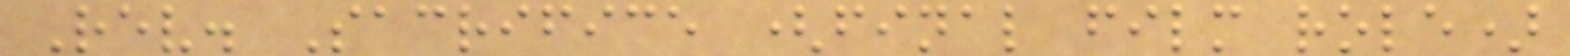Rev. Sacrifice (final film role)
